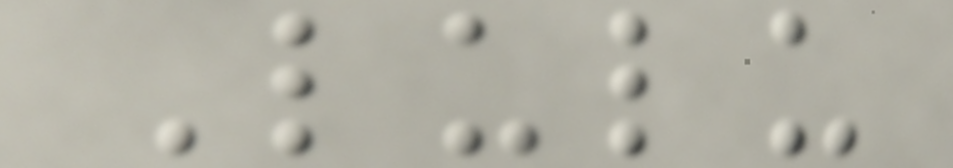Lulu
